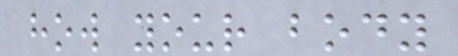how your body
